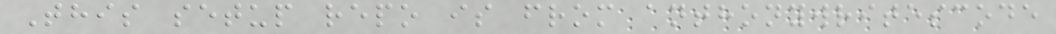This setup repo is from anthonywritescode
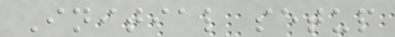Initial setup
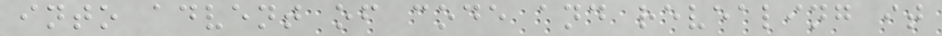into advent of code and revealing it
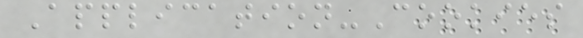Application-Cookies
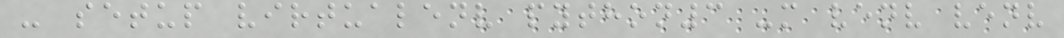- setup virtualenv python3 -m venv venv
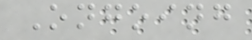Ongoing
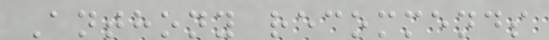Anthony recommends
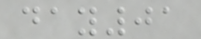day01
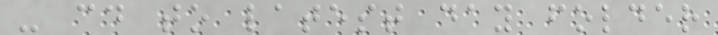- cd to latest day folder
